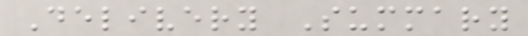Delivery Summary
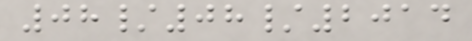08/08/2014
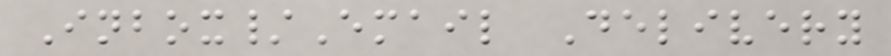Inbox/Email Delivery
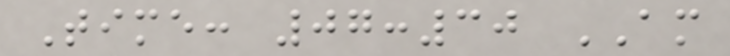Time: 07:30 AM
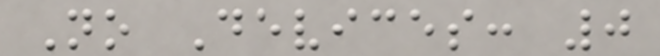No Devices: 0
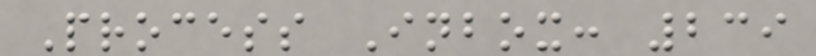Process Inbox: 239
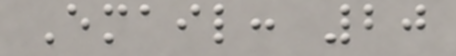Email: 20
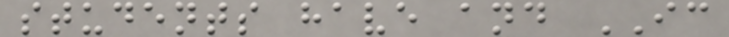students have and IC
